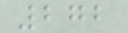272
